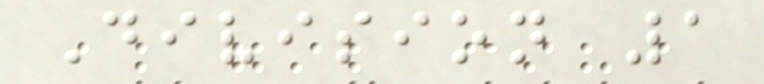Division 1
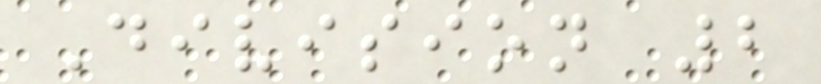Division 2
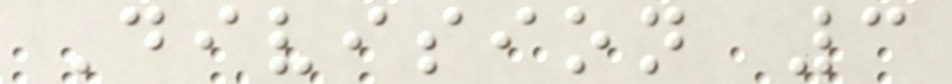Division 3
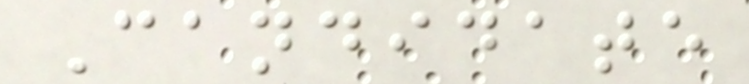Candidate
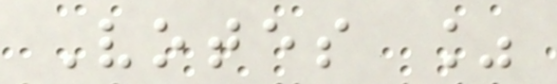Votes %
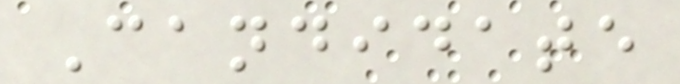Candidate
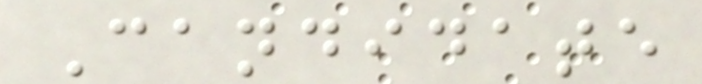Candidate
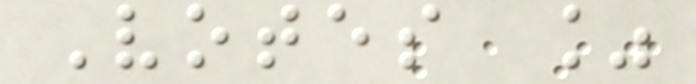Votes %
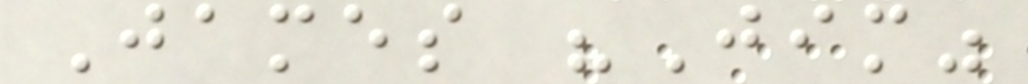James "Jim"
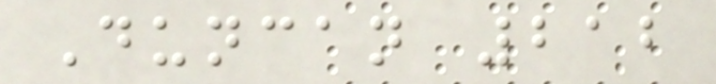Duncan 212
